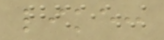like:
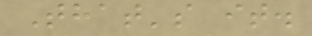That's it.
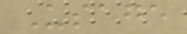Usage
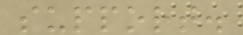support.
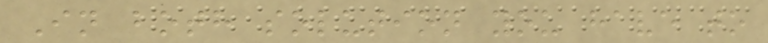In both solution you have to
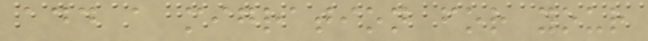add a migration for your
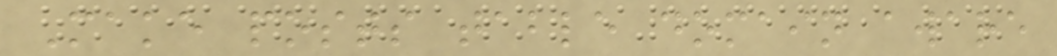Make posts table domain aware
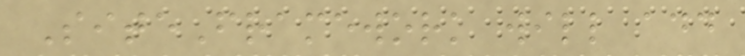SiteFramework will add
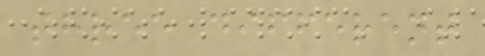three different
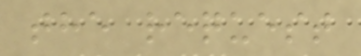the request
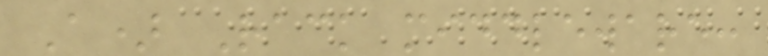A) Rack middleware:
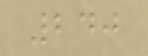240
